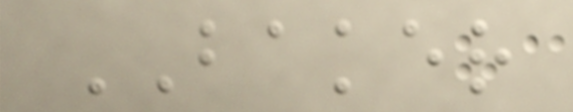BAKER
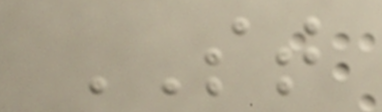ST
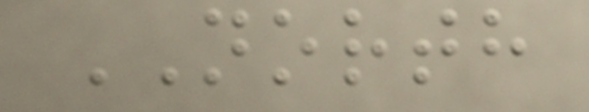NORTH
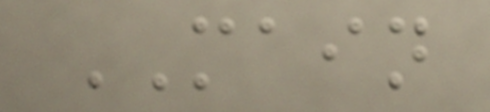MAIN
